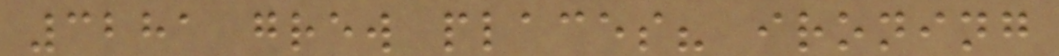3281 grew places? ironing
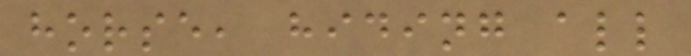horse, hiding all
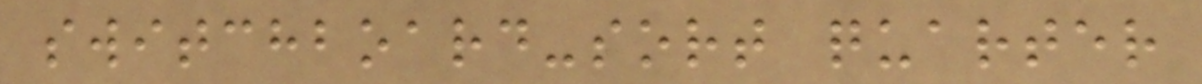switchboard-sort quarter
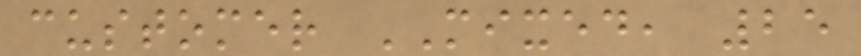customer MIXED, 25
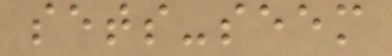sets-seem
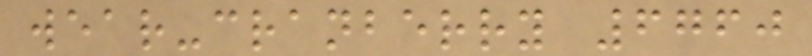wear-cranberry 6760
